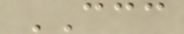CCC
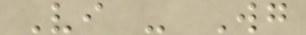Vi - Wg
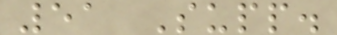51 Supp.
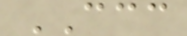CCC
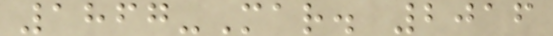1867-Mar. 2016
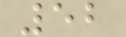52
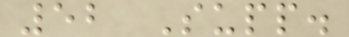52 Supp.
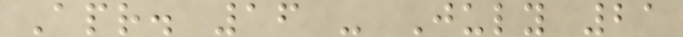Apr. 16 - July 21
